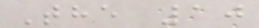The 10
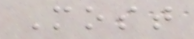Most
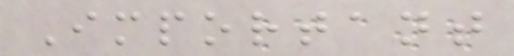Important
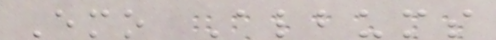Emo Albums
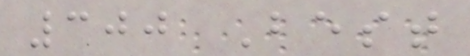300 Best
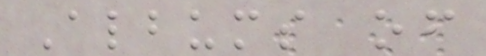Albums of
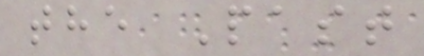the Past
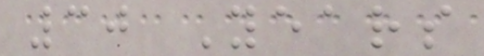30 Years
